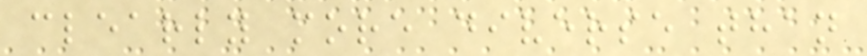clearly more diverse than
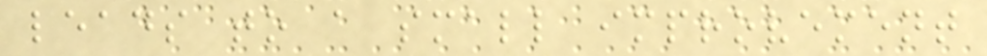leads to a small improvement
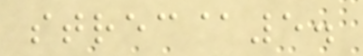strec@5.
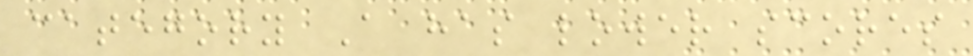category A has lower scores
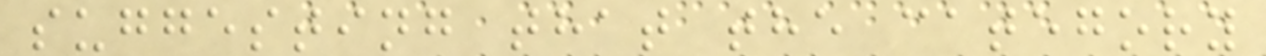suggesting that the category
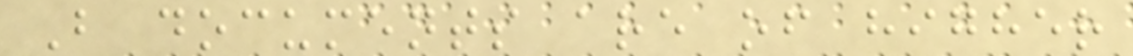B documents are of higher
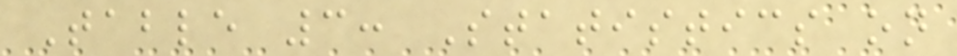Table 3: Statistics on
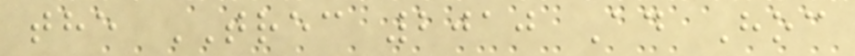the TREC 2010 Ad Hoc
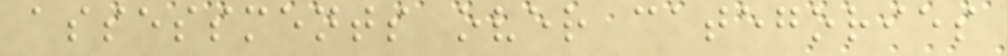assessments over categories
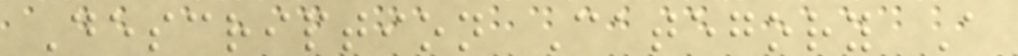Description Category A
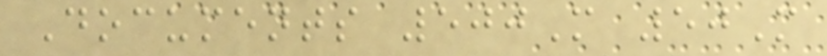Documents 500M 50M
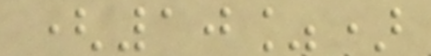(10%)
